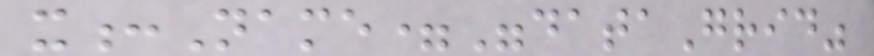x:Name="dataGrid"
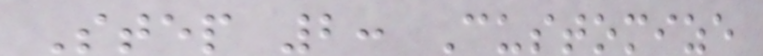Step 2: Customize
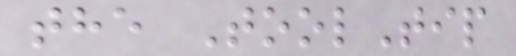the ToolTip
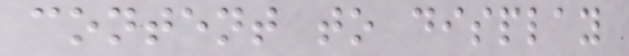content to display
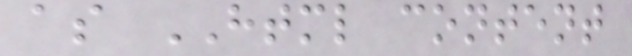as HTML content
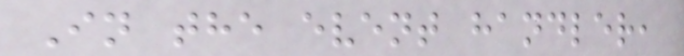In the event handler,
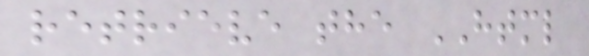retrieve the HTML
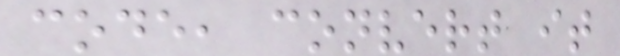code, convert it
